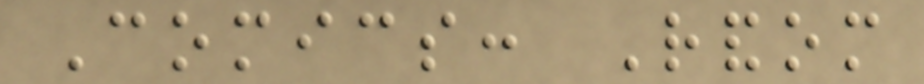Comics: Random
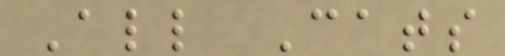All Cats
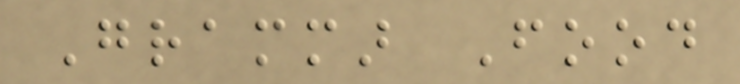Grammar Food
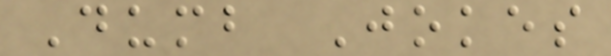Dumb Jokes
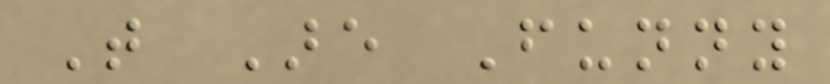That Are Funny
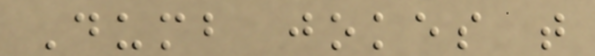Dumb jokes that
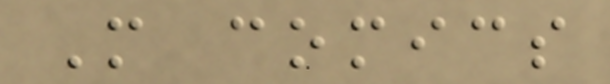More comics
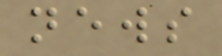news
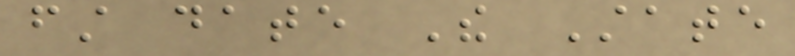first date The State
